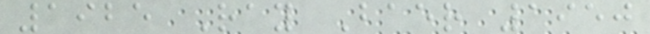1925 Ray Baer 1950
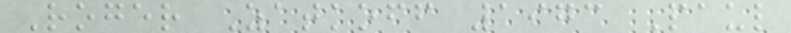Roger Zatkoff 1973 Paul
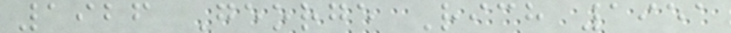1926 George Rich 1951
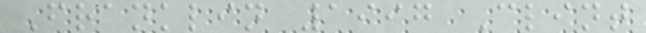Franklin 1997 Clint
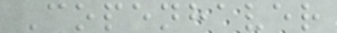Copenhaver
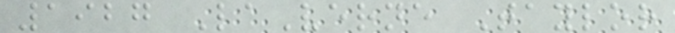1927 LaVerne Taylor
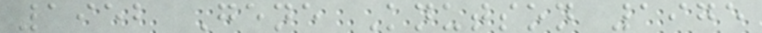1952 Gene Knutson 1975
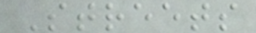Streets
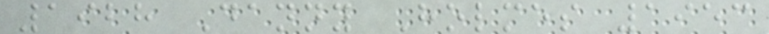1928 Danny Holmes 1953
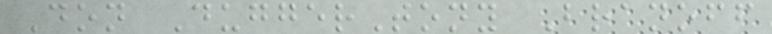Don DuggerTony Branoff
